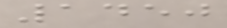1450
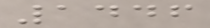1446
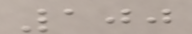100
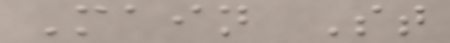Main St
